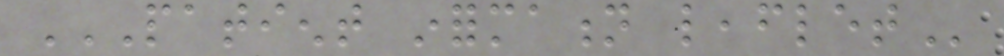PATIENT INFORMATION LEAFLET
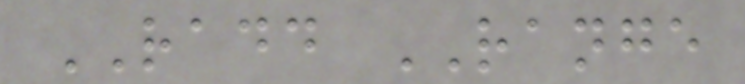RADD RANGE
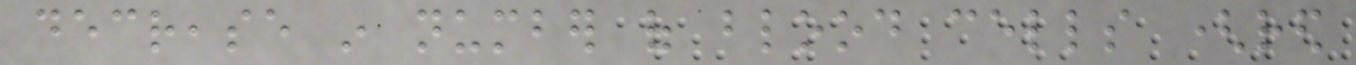decrease in number of blood cells (red
